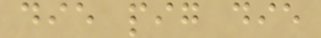die pig die
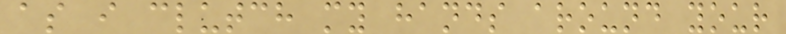as i clutch my hands around your
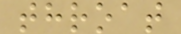throat
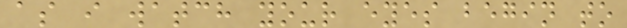as i watch your eyes begin to
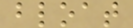bloat
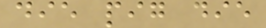die pig die
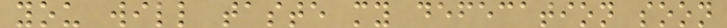you will taste my defecation soon
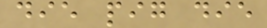die pig die
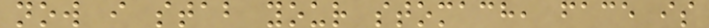now i stab your stomach, face is
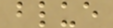blue
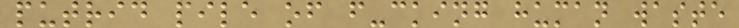putrid pile of f-cking human waste
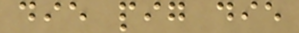die pig die
